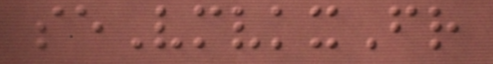seVmvkxFr
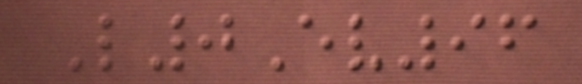L0Ev96
